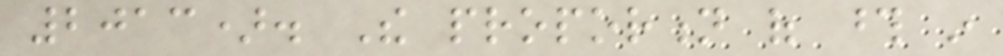2013). The proportion of those in
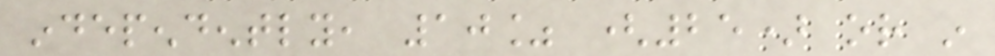independently, 10% (25) or in
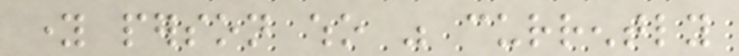young person who was currently
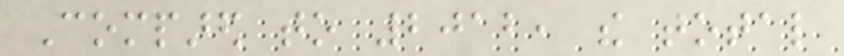Compared to 2012, the total
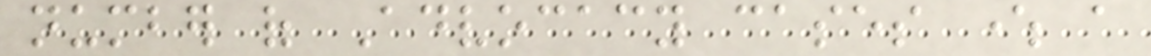number of Advocacy cases where a
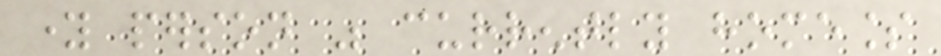young person was currently homeless
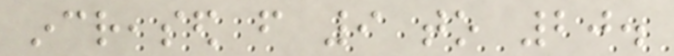increased from 9 to 20.
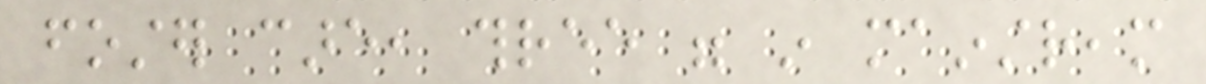foster care, three were in mainstream
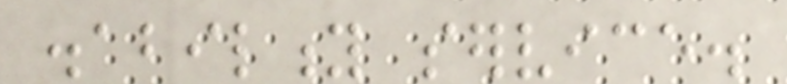disability service.
